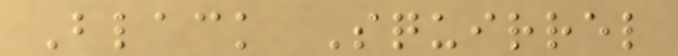Black Squirrel
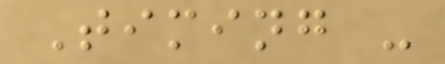Timing -
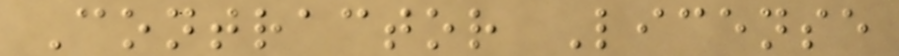Contractor License
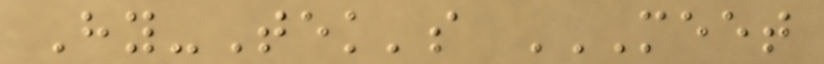Hy-Tek's MEET
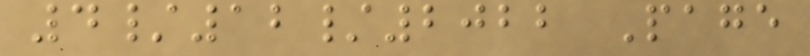4/12/2022 Page
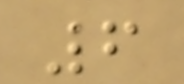6
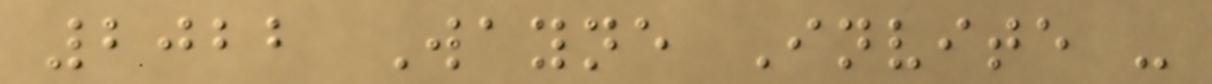2022 Wayne Invite -
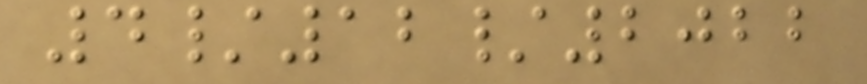4/12/2022
